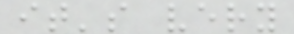it's very
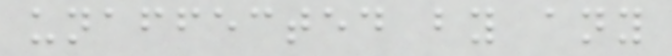unaffected by any
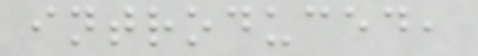introduced,
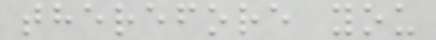therefore you
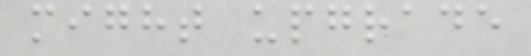might upgrade
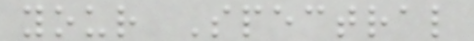your Spectral
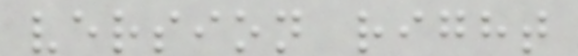version right
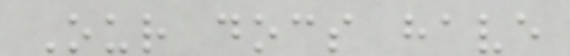Our docs have
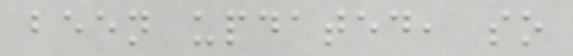been updated, so
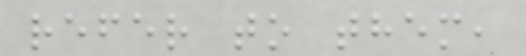refer to them,
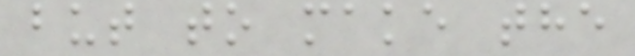but to make the
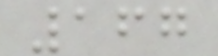167
